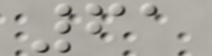61
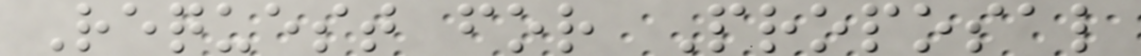Request for Proposal
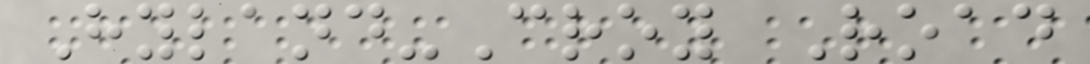Hyland-Croy Road
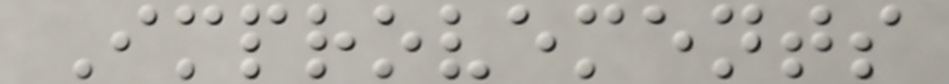Improvements
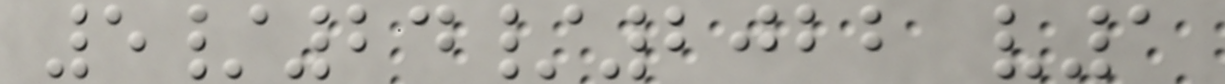5/24/2022 v1
